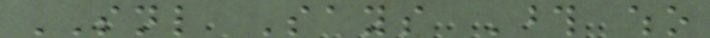SNL Says Those who
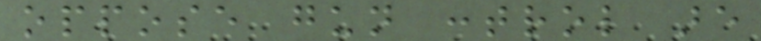oppose gun control are
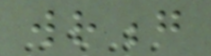wrong
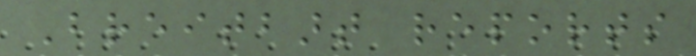Breitbart reports
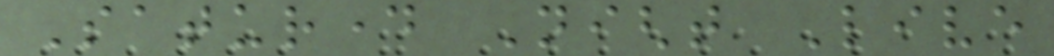Saturday Night Live
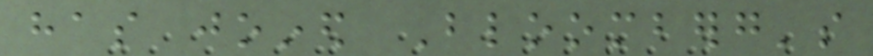has joined Bloomberg's
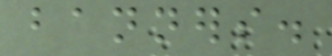banners.
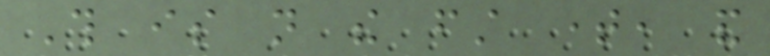This is not the first time, and
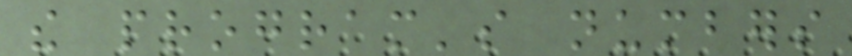the program's numbers
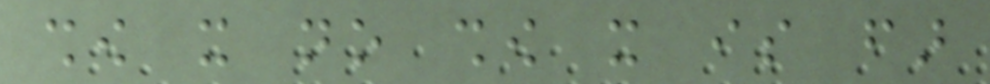show it no show it is far
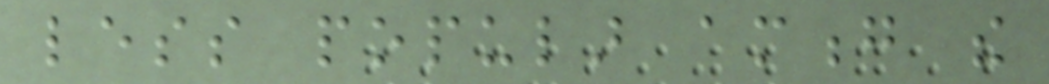less popular among the
